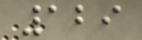129
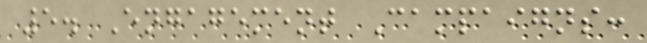5. Engagement Campaigns:
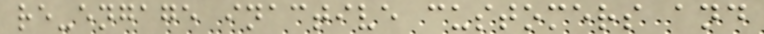re-engage inactive customers and
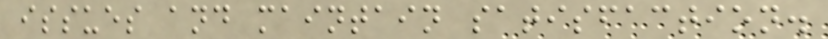issues and maintain satisfaction.
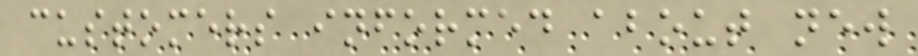customers informed about new
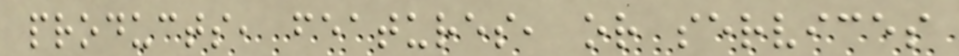products, features, or services
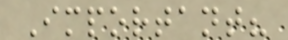Important?
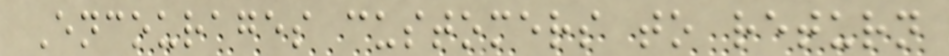Encourages customers to return
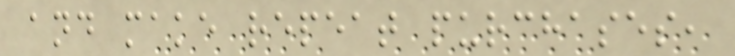and make repeat purchases,
